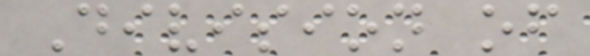Division of
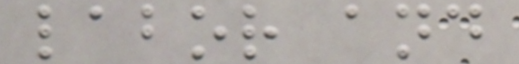labor and
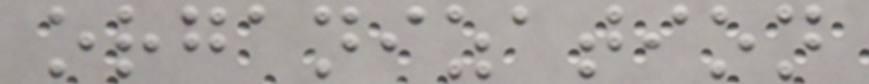organization
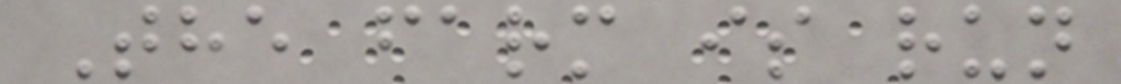The farm is run
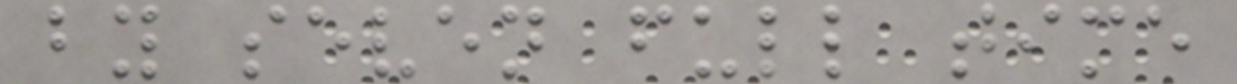by seven full time
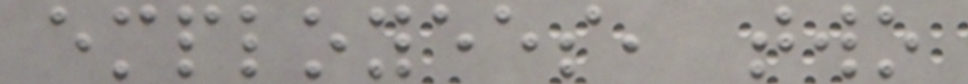employees, two
